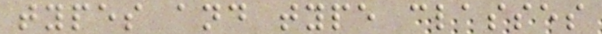types and type classes
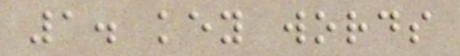1. key words
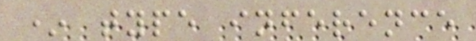* type inference
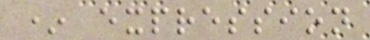* expression
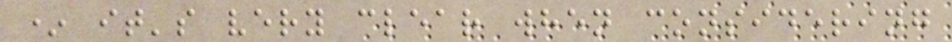* it's very clear when considering
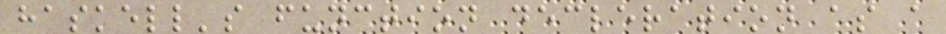haskell's function decleration as a
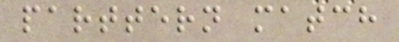parttern match
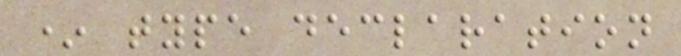* type declaration
